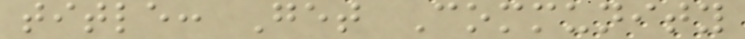title: Get Community
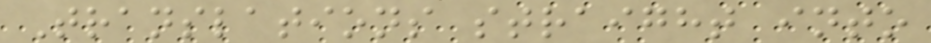Translations straight into
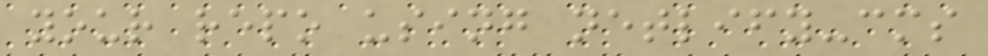your repo using netlify-cms
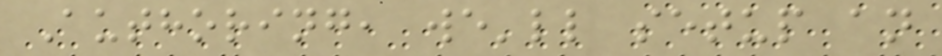Authoring, we'll setup an
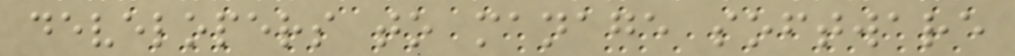developers to manage software
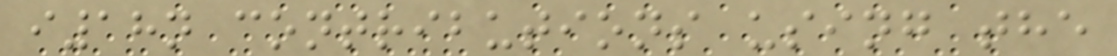i18n contributions using the
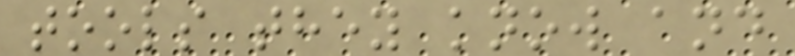tools they know and
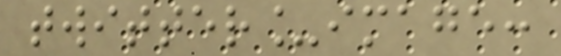twitter_image:
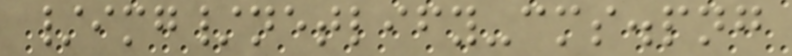/img/netlify-cms.png
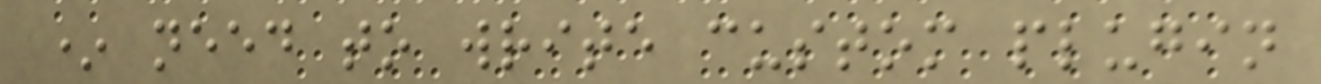* need to write custom plugin
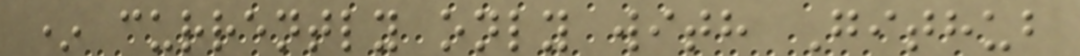* currently only with Github
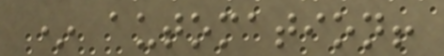* automation!
